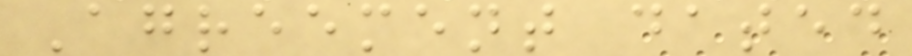Agreement dated
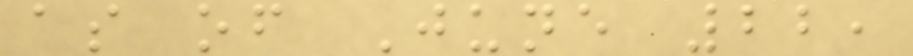as of June 22,
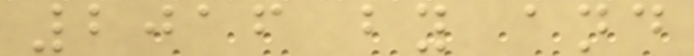2016 by and
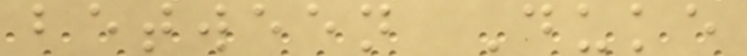between Duke
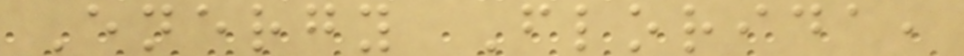Energy Florida,
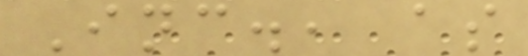Inc., as
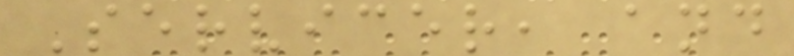Servicer, and
